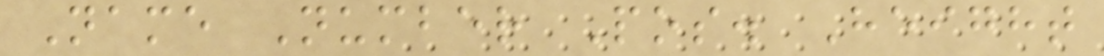Name Number Pos. Height
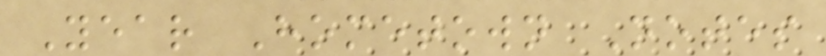Year Hometown Notes
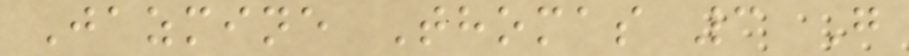Jazmine Thomas 3 G
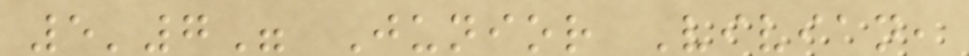5'7" Junior Vivian,
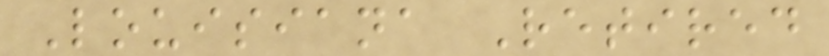Louisiana Retired
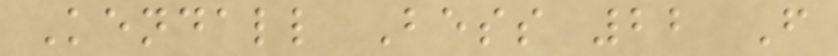Kendall Bess 22 F
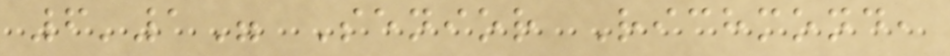6'1" Senior Richmond,
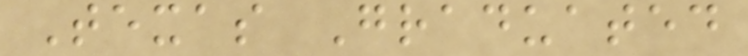Texas Graduated
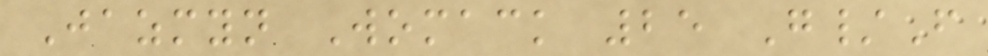Jazmyn Womack 25 G/F
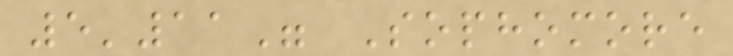5'11" Sophomore
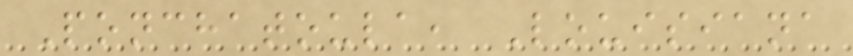Ponchatoula, Louisiana
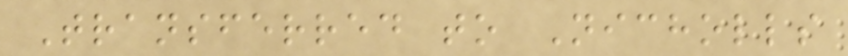Transferred to Nicholls
